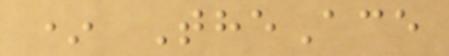* TheAce
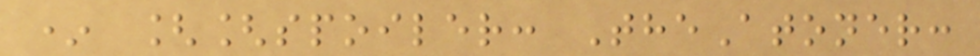* [[spoiler: TheAtoner:
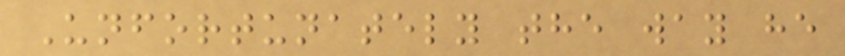Unfortunately the way he
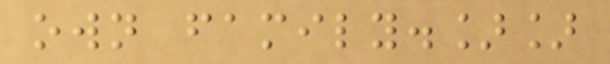own family.]]
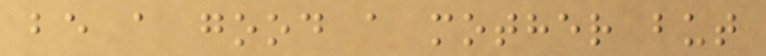be a good a mother but
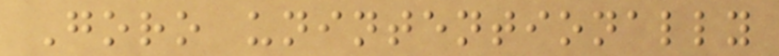Goro unintentionally
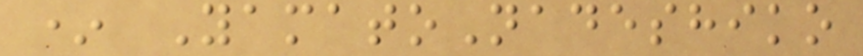* YamatoNadeshiko
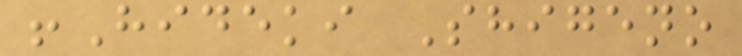!Hideki Shigeno
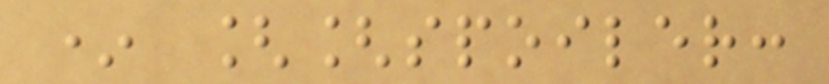* [[spoiler:
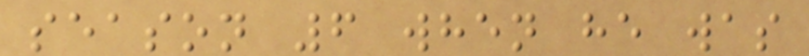season 6 when he was
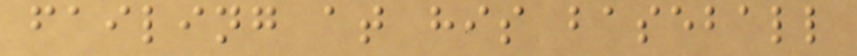failing at his baseball
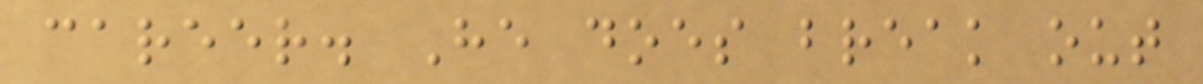career. He does break out
